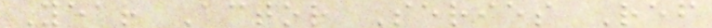Year Actor Series Ref
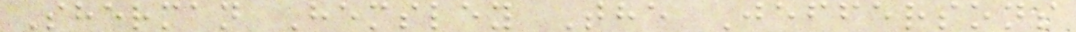Sherman Hemsley The Jeffersons
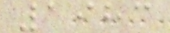1983
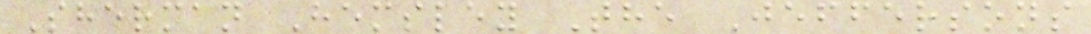Sherman Hemsley The Jeffersons
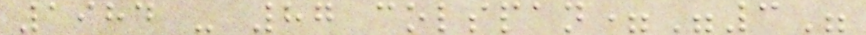1984 - 87 colspan="3"
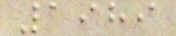1989
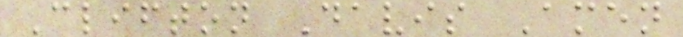Clifton Davis Amen
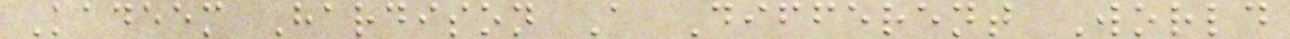Kadeem Hardison A Different World
